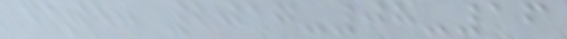date: 2017-08-16
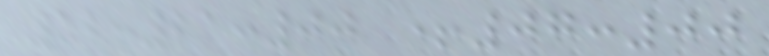12:21:00 +07:00
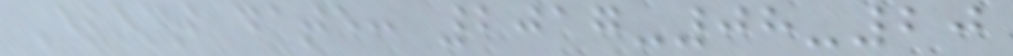Event date: 2017-08-20
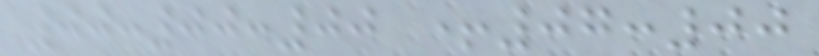00:00:00 +07:00
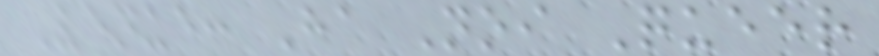Venue: Ha Noi Queer
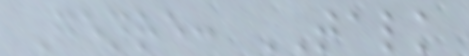Genre: TALK
